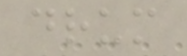drum
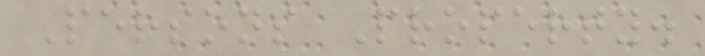Persons Property.
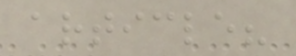article?
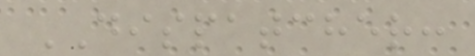DISPATCHER:
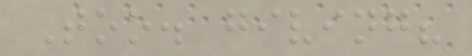Too. giving?
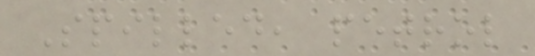Spilled, petrol
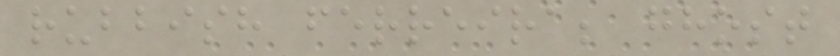rubbish ferreira; ghost
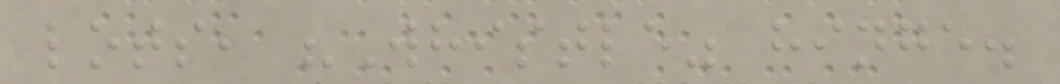lots, "Whistle" hinge.
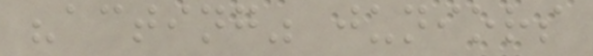"acting" juniors
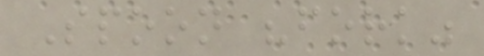Spoon "fork"
